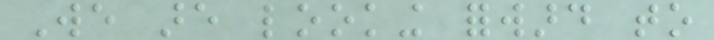We are looking forward to
